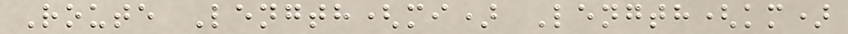Route Length(mi) Length(km)
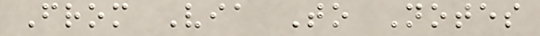From Via To Notes
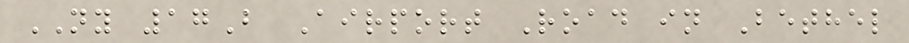NY 17B Airport Road in Bethel
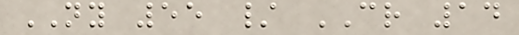NY 55 / CR 14
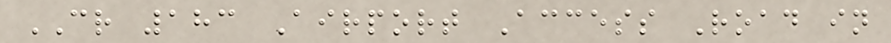CR 183 Airport Access Road in
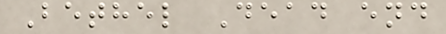Bethel Dead end
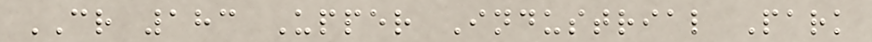CR 183 Upper Industrial Park
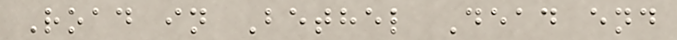Road in Bethel Dead end
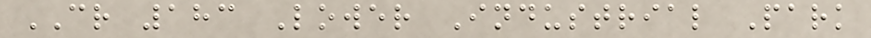CR 183 Lower Industrial Park
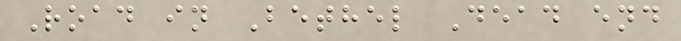Road in Bethel Dead end
